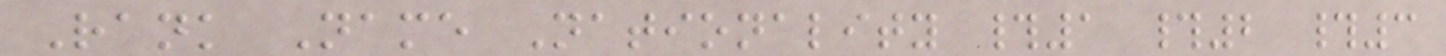Rank Name Nationality #1 #2 #3
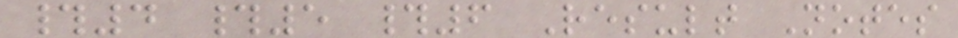#4 #5 #6 Result Notes
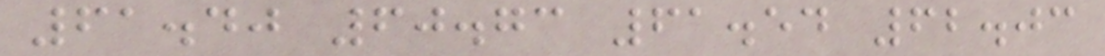61.40 60.73 61.54 62.03
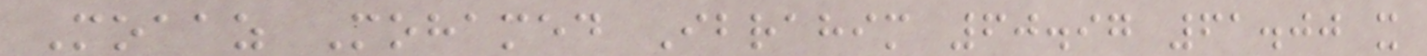Moaaz Mohamed Ibrahim 60.97 61.00 x
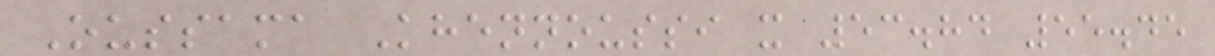Oussama Khennoussi x 53.84 55.45
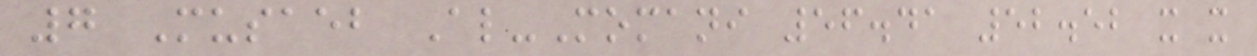7 Musaeb Al-Momani 56.41 52.52 x x
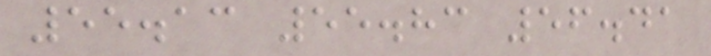55.13 55.83 56.41
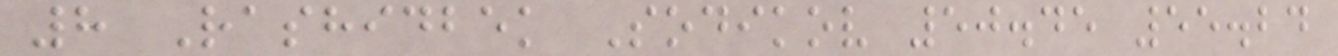8 Rashidbek Sodikov 50.45 55.24
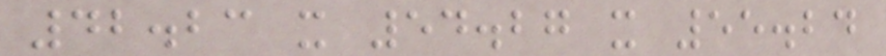42.23 x 54.27 x 55.24
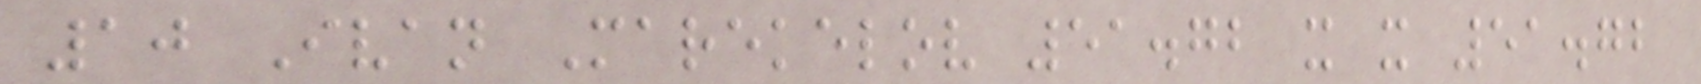10 Ivan Marekelov 51.72 x x 51.72
